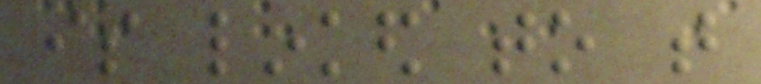is linked to that
